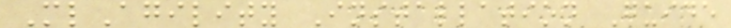MlAgility Installation Guide
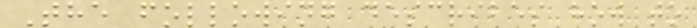The following describes how to
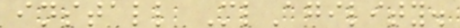install MlAgility.
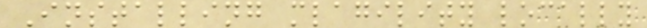Installing mlagility locally
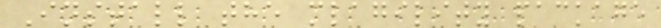Install the mlagility package
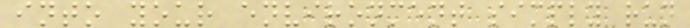into your environment simply run
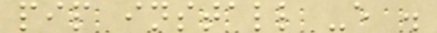pip install -e .
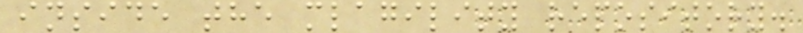inside the mlagility repository.
